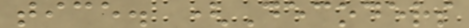tice. (Decoders
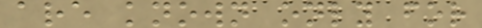are known only for
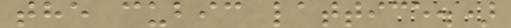the cubic lattice.)
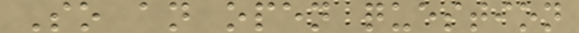So an open question
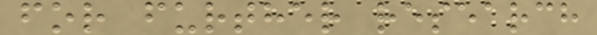for further research
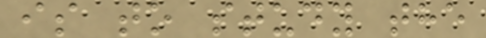is to study the
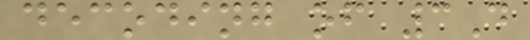decoding of 3D
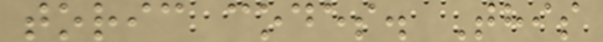toric codes. This
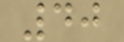40
